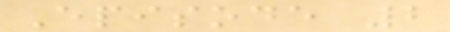Episode 2
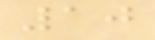10
